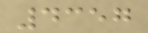4357
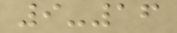9-16
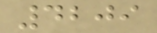4209
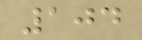104
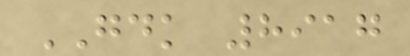GDK 8917
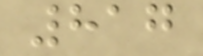817
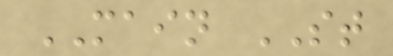MAIN ST
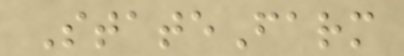StateFarm
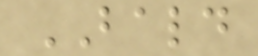BALD
